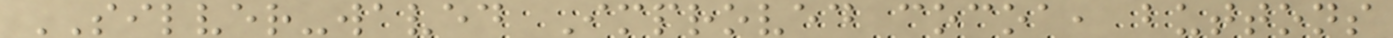SILVER-waved Improved cocoa, buttons
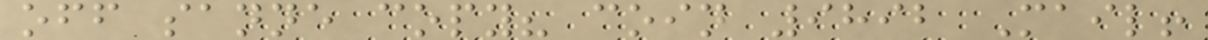off sanne copy? coin 9892 Mail!
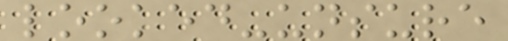looked-unsure
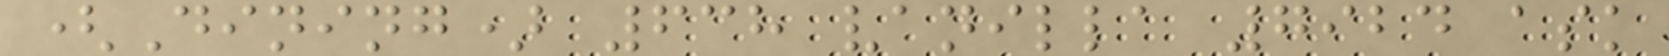(Dining) 638 vanilla 7924 ask
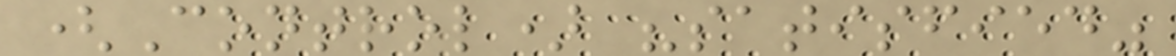(Control) "satisfied"
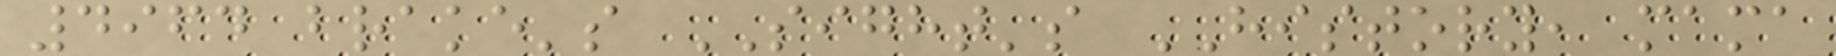4964 brake's SIGHT's HISTORY, mama
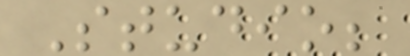Studio;
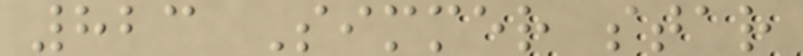823 Simmer star
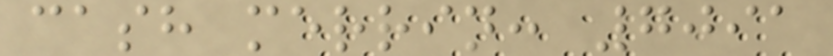cash merrin: 7091
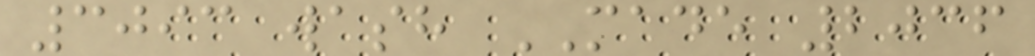3093 wash MADE 2036
